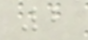2
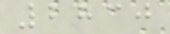2830
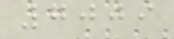7009
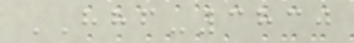HHF-3830
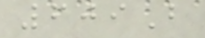609B
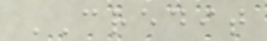CREDIT
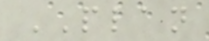PLAN
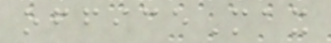officeMax
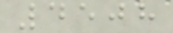4508
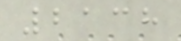2138
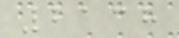2138
